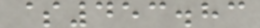$453.83
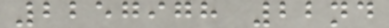2257978 22nd
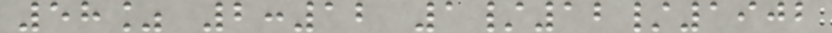58% 2:12 1/12/1902
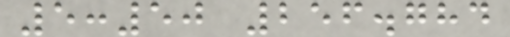5:50 256.784
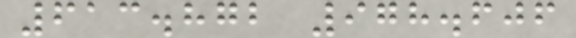613.872 978.606
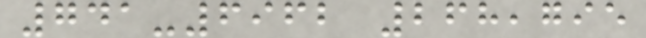741-6962 268,795
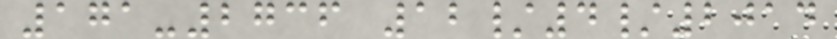171-2736 12/4/2014
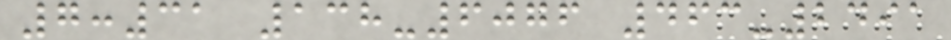7:31 138-6076 463-2491
